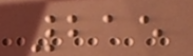215
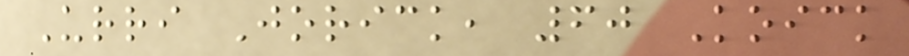Urri Jorick, 60 Koick
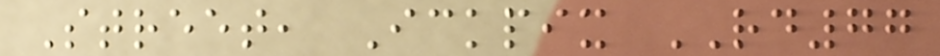Street, Ickpix RD77
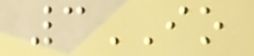3IO
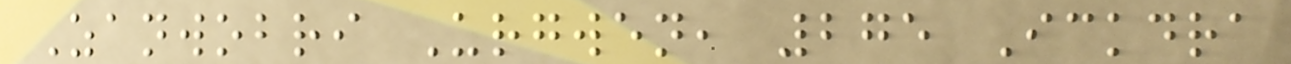Zanwobri Urgwen, 275 Ickdra
